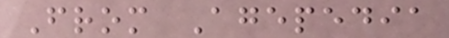From Agepedia
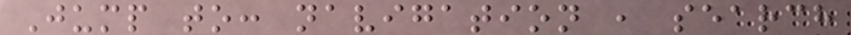Jump to: navigation , search
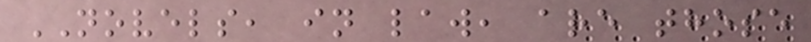NOVELS, in law, are those
